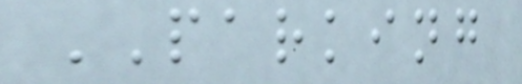PARKING
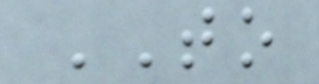TO
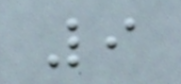9
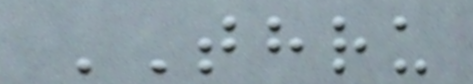THRU
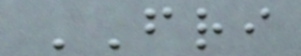FRI
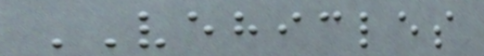VEHICLES
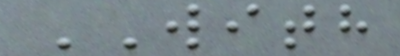WITH
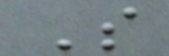S
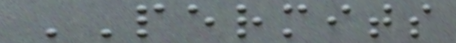PERMITS
